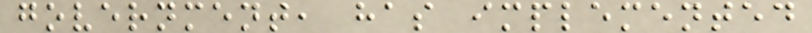government, has implemented
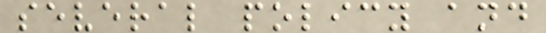several policy and
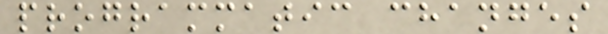programmatic changes
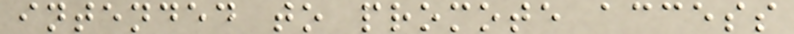intended to promote access
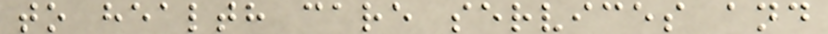to health care services and
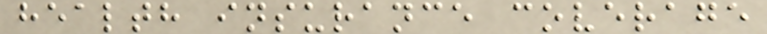health insurance coverage
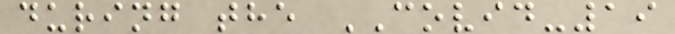during the COVID-19
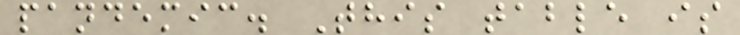pandemic. This table is
